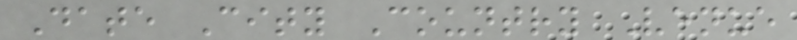Date City Country Venue
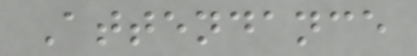Attendance
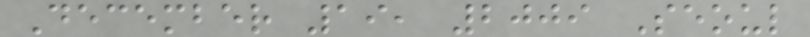December 19, 2009 Seoul
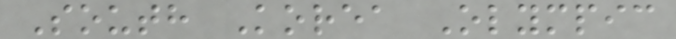South Korea Olympic
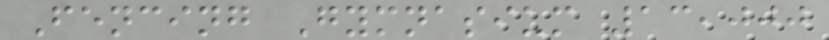Fencing Gymnasium 13,000
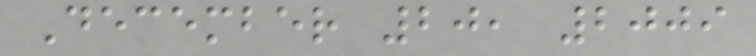December 20, 2009
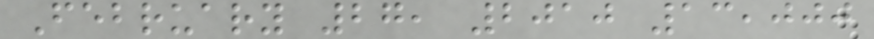February 27, 2010 13,000
